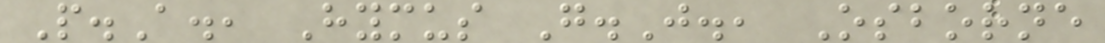P.A., Hymus G.J., Osborne
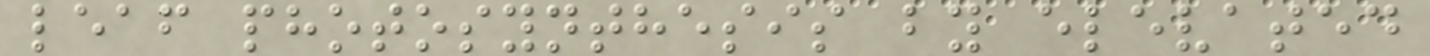leaf photosynthesis by elevated
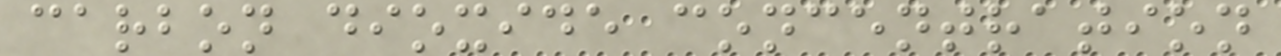carbon dioxide concentration
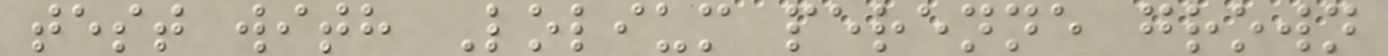test with Lolium perenne grown
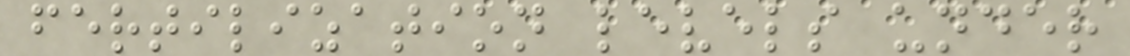fertilization levels under
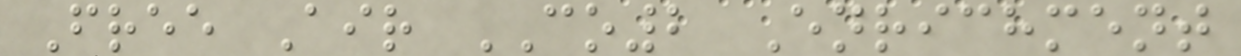Free Air CO2 Enrichment
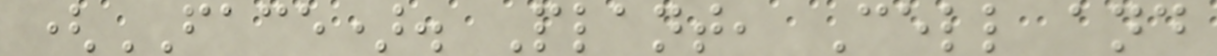(FACE). Plant, Cell and
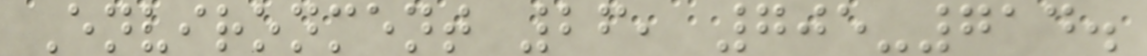Environment 26, 705-714.
